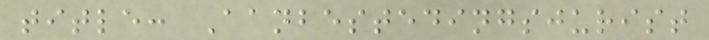title: Aanbestedingsjurist
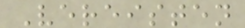Vereisten
